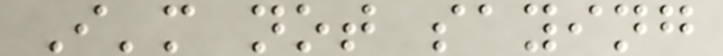I'm not saying
